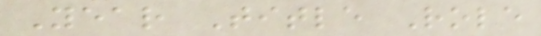Year Title Role
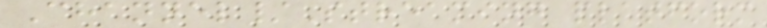Channel/Streaming platform
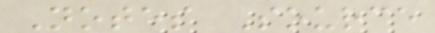Notes Source
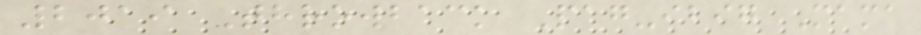2019 Throwback Pag-ibig Mama
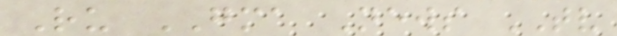Ru GMA News TV
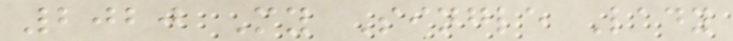2020 My Single Lady
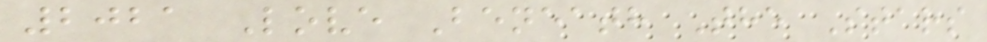2021 Love Beneath The Stars
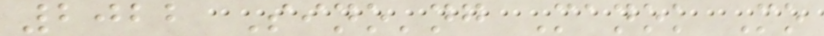2022 Sino'ng Manok Mo
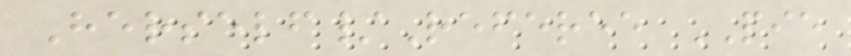Herself/Referee PIE
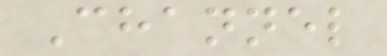Channel
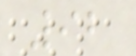92
